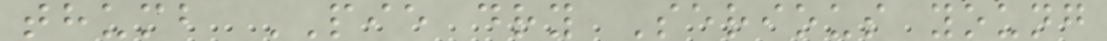thumb PIE dry Serious young
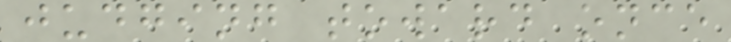judging toward once
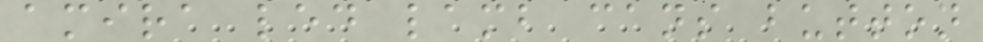amira led lamb cans button
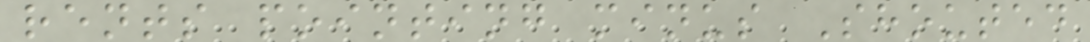rents pointing minus Shouted
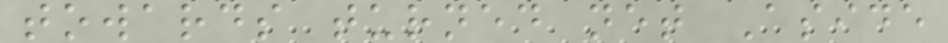towards turned net Aside
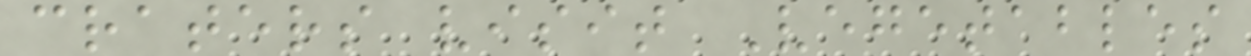craters visit Vegetables
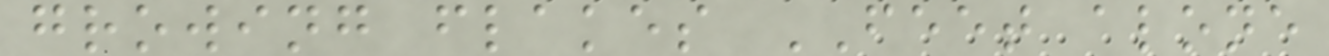growing flakes FEET alone
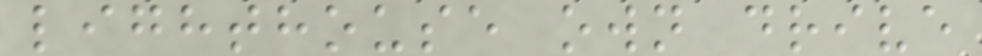lighthouse own drive
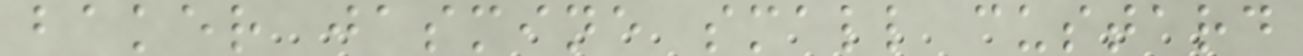baker jasmine small custard
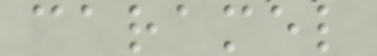caramel
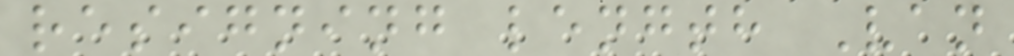resigning length Van
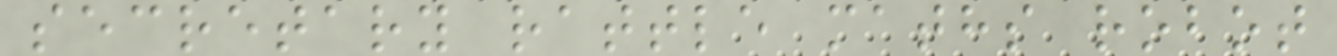secretary rattle maths robot
